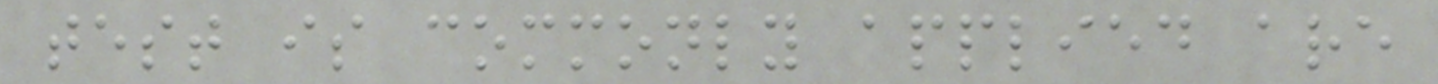test is commonly applied are
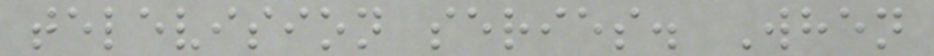television series. When
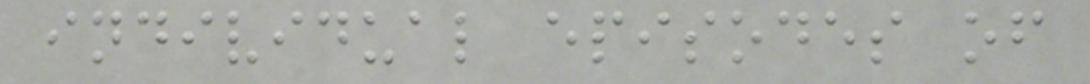individual episodes of
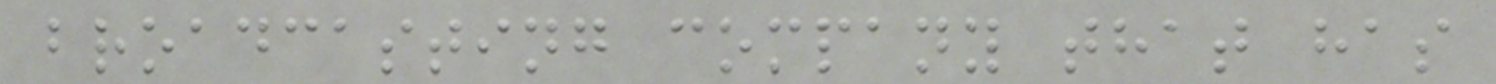broadcasting company that has
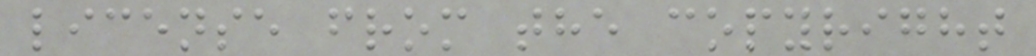license from the copyright
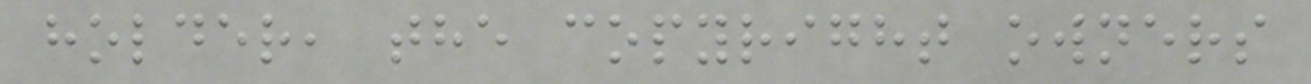holder, the copyright owners
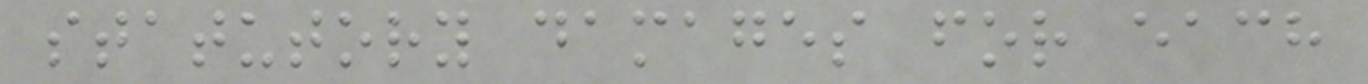statutory damages for each
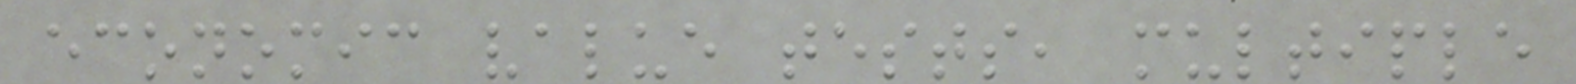economic value tests, multiple
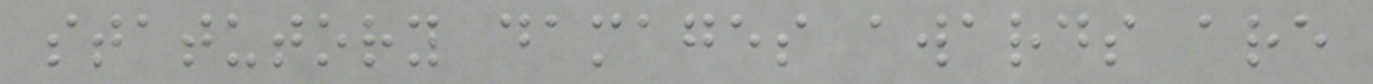statutory damages awards are
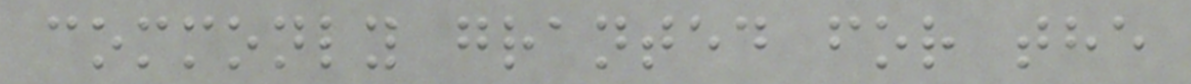commonly granted for the
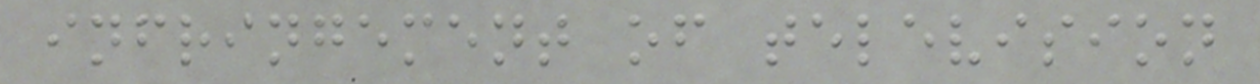infringement of television
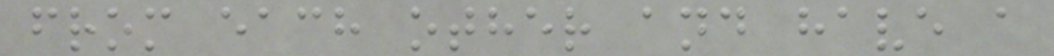from each other and have a
